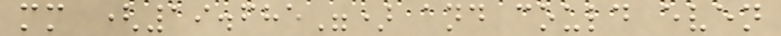mm (19.685") and could even
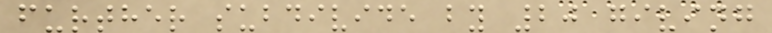further subdivide by 20 giving
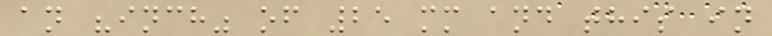an "inch" of 25 mm and this in
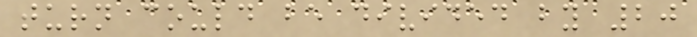turn could be divided by 20
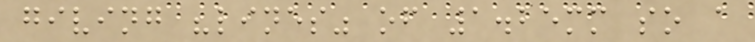giving "lines" of 1.25mm so a
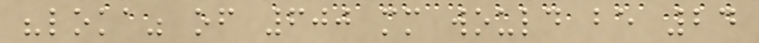"loka" of 600 mm would be 24
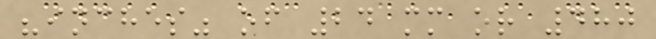"inches" of 24 mm or 480
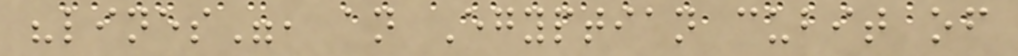"lines", an Egyptian cubit of
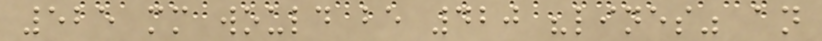525 mm would be 420 "lines" an
